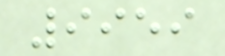9959
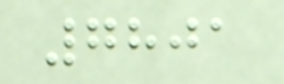7801
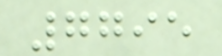7795
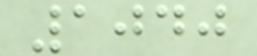1040
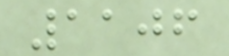1106
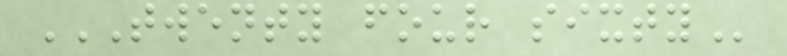TWENTY FOUR SIXTY
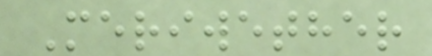Meriwether
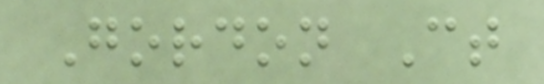Gordon Ct
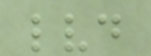lvd
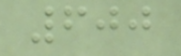600
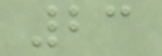23
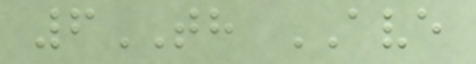6TH AVE
